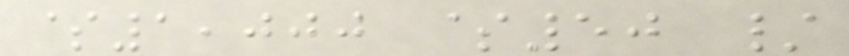$1,000 $50 /
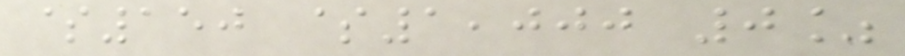$150 $1,000 0%
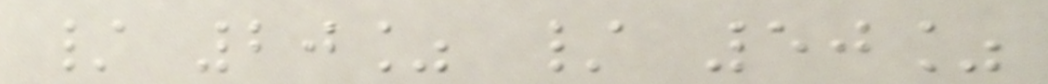/ 20% / 50%
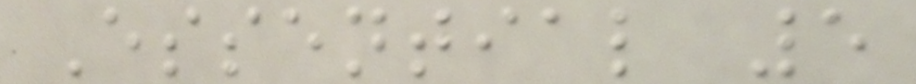Essential 5
